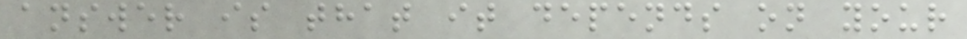answer is that it depends on your
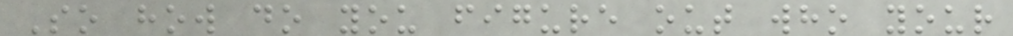So how do you figure out who your
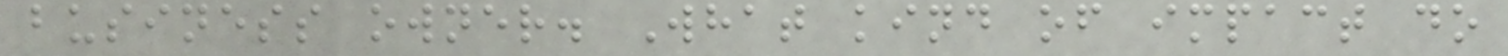business owner. What kind of impact do
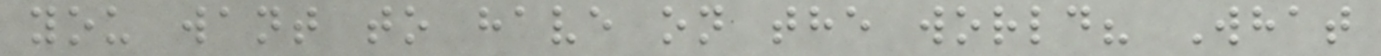you want to have on the world? What
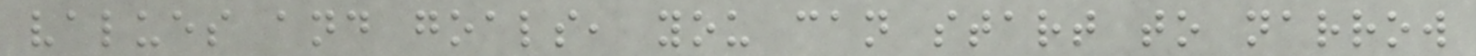values and goals, you can start to narrow
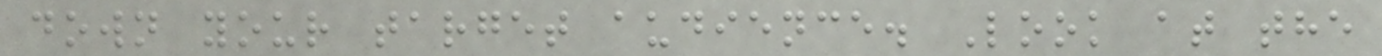down your target audience. Look at the
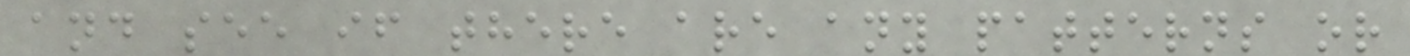and see if there are any patterns or
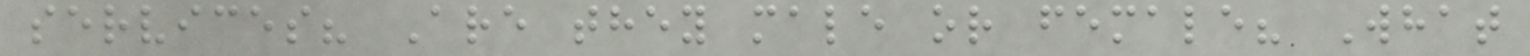services? Are they male or female? What
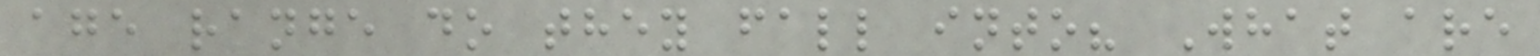age range do they fall into? What are
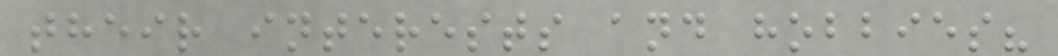their interests and hobbies?
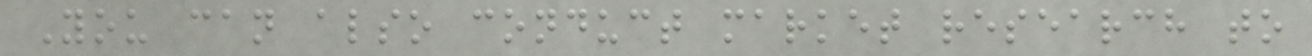You can also conduct market research to
